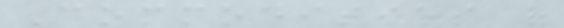Commodities of
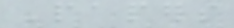Papers
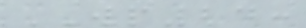WP24:
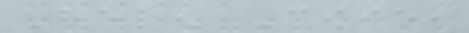Helen Cowie,
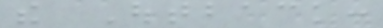the Outback:
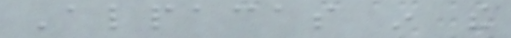Alpacas in the
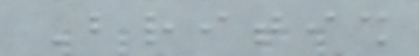British
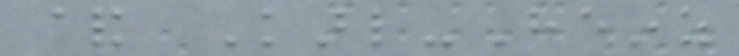& Karl-Heinz
